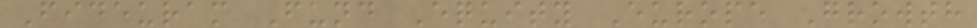Fideuram Fund Equity Europe Growth
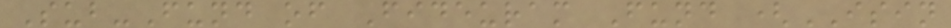Sub-Fund of Fideuram Fund (ISIN
